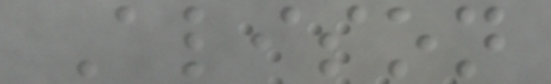Alison
